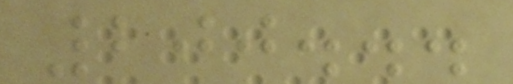200...
